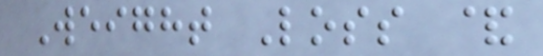Weight Loss &
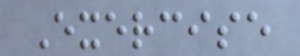Exercise
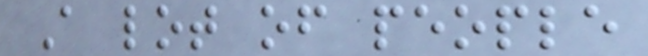A lot of people
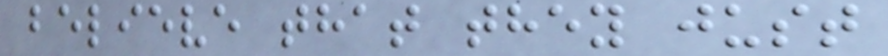believe that they just
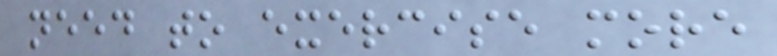need to exercise more
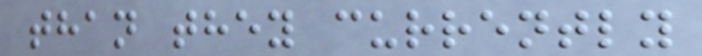than they currently
